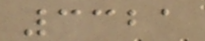3321
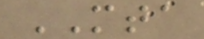MTA
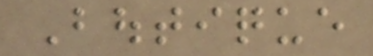Boutique
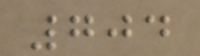704
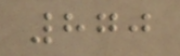870
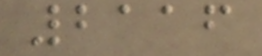2116
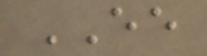EE
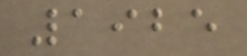1925
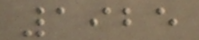1925
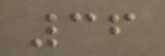36
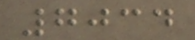7034
